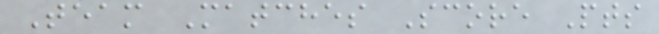Team Matches Score Pts
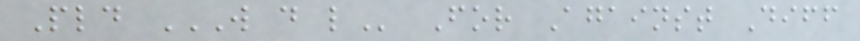Pld W D L For Against Diff
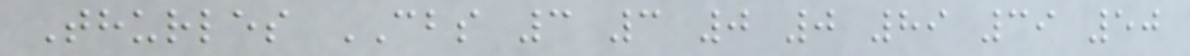Thurles CBS 3 3 0 0 89 39 50
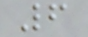6
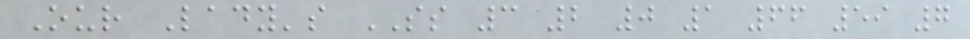Our Lady's SS 3 2 0 1 66 59 7
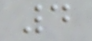4
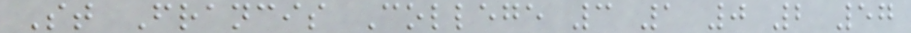St Francis College 3 1 0 2 57
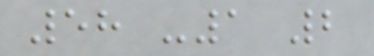58 -1 2
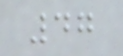47
